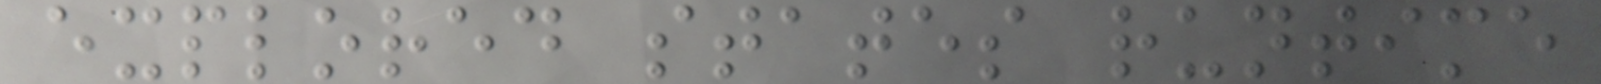explored states runtime
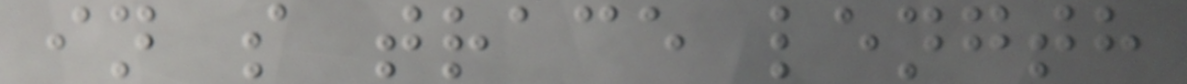in s trace length
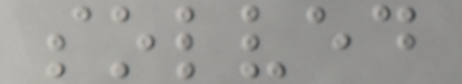solved
